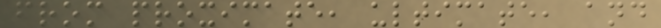from proximate, ultimate, and
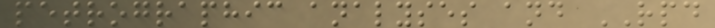petrographic analyses and RPD
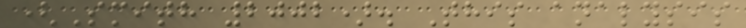(Smith 2002). This analysis
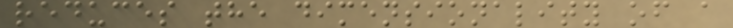reduces the dimensionality of a
